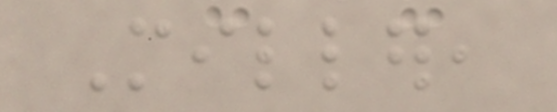Miller,
